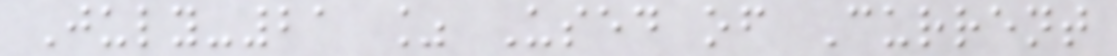July-21 % Used of Current
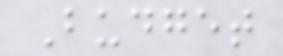Budget
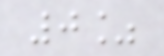0%
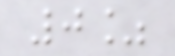0%
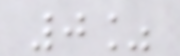0%
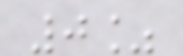0%
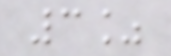3%
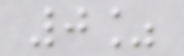0%
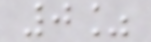0%
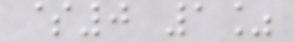$0 1%
